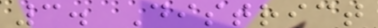3. District
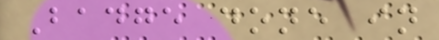Badge done in
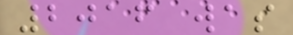2016 was
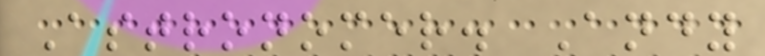Astronomer. Andy
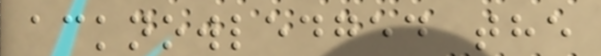acknowledged the
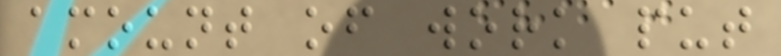amount of work put
